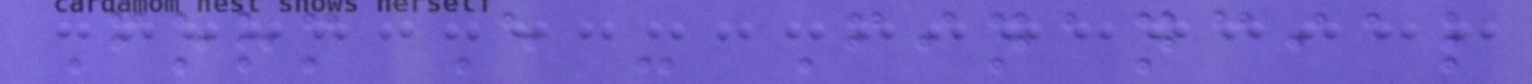Form E - Financial
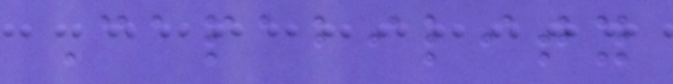Capability
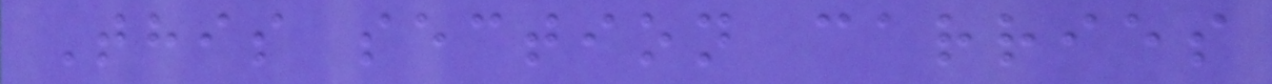This section carries
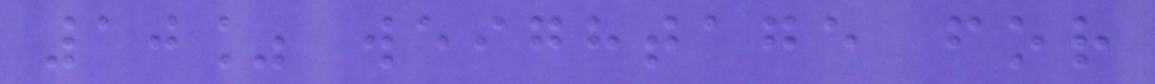10% weightage for
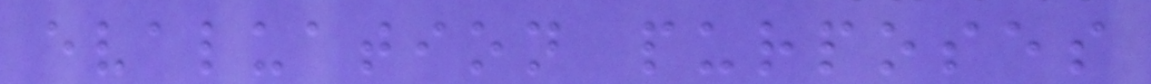evaluation purposes
